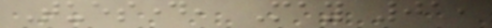Tuesday, May 01,
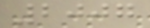2007
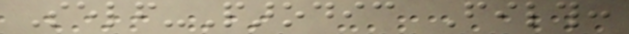Self-Parodic Filth:
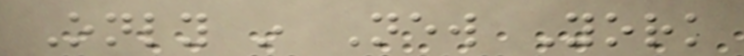Only in New York
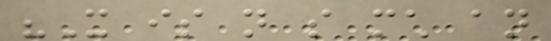"It is not so much an
